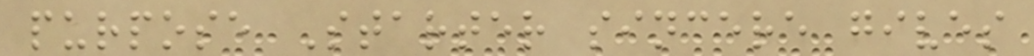purpose Starter sincere gives
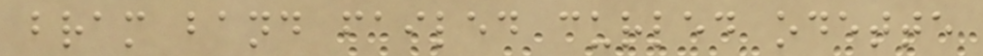bram band failed curled odette
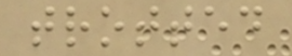trotted
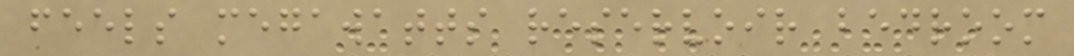feels megawatts reservoir bedroom
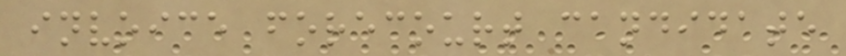invoice forecourt candidate
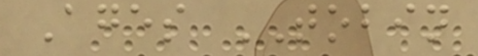Ages TOBIN
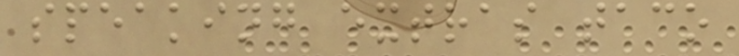speaking extras taco
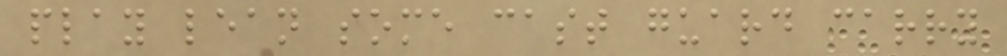play lean some cast guard carry
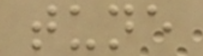tune
